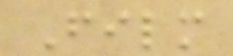Film
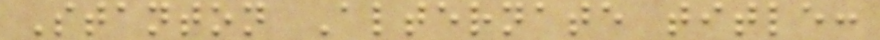Stanton Alternate title:
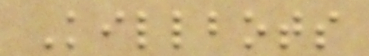Killbots
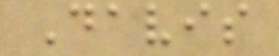Davis
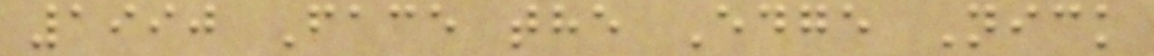1990 Face the Edge Nick
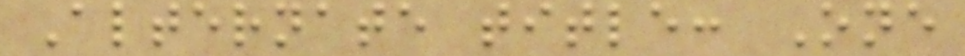Alternate title: One
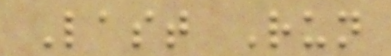Last Run
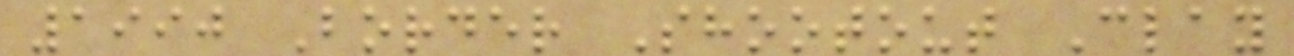1990 Border Shootout Clay
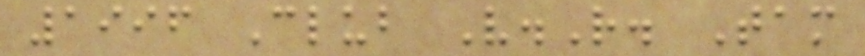1996 Club V.R. Tam
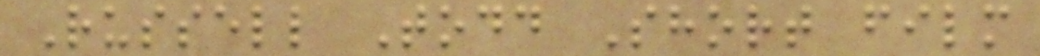Russell Todd Short film
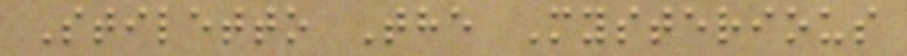Stiletto The Mysterious
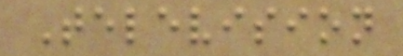Television
